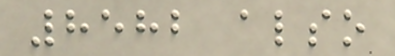8582 also
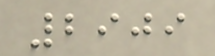2909
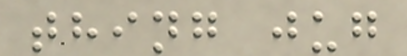thing jug
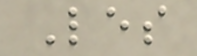Les
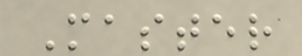Master
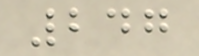247
